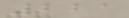221
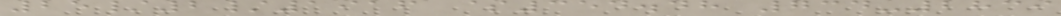25/2/1916 $354.48 734-2839
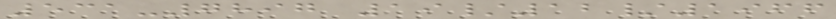531-7897 19/12/1966
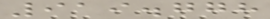919.778
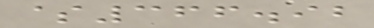$366.92
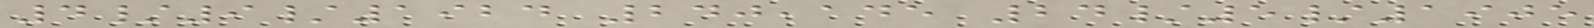4/9/1924 240,145 24/5/1905
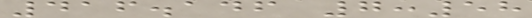416.146 7:58
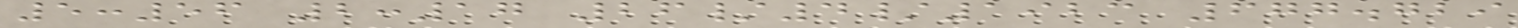5:56 2:17 26/4/1923 677.729
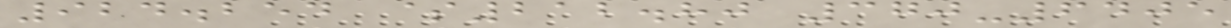924.254 $212.80 370-6405
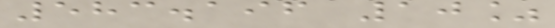583.196 10%
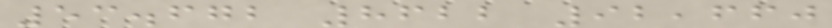53.672 8622 92,660
